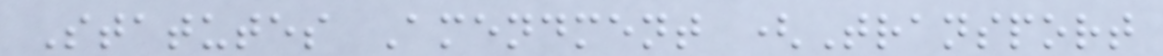Statutes Amendment (Transport
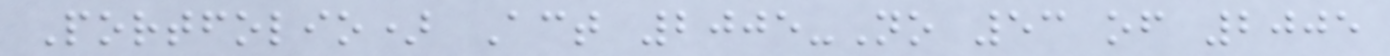Portfolio) Act 2005-No 53 of 2005
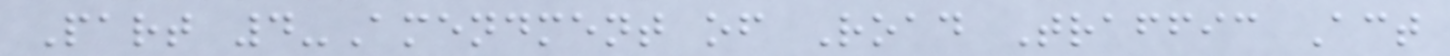Part 4-Amendment of Road Traffic Act
